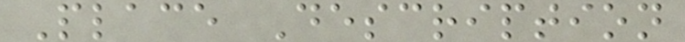Place Description
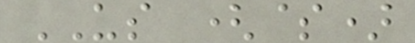US ($)
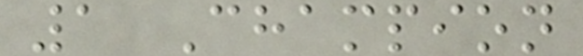1 Champion
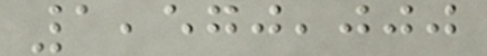1,570,000
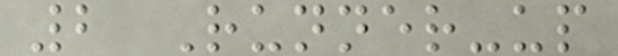2 Runner-up
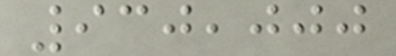930,000
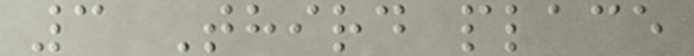3 Third place
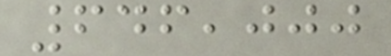646,000
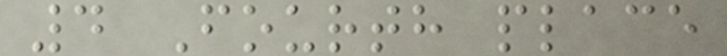4 Fourth place
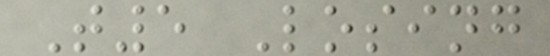T5 Losing
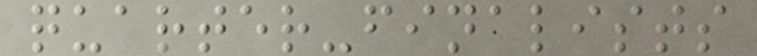quarter-finalists
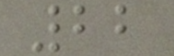22
